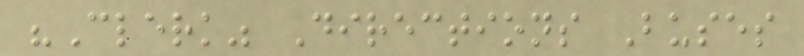"Clerk" Directions Buses
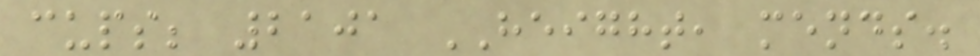cups; 2101 HEIGHT, mends.
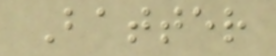Batter
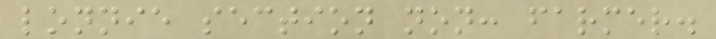lonnie section non: farmer.
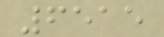6515
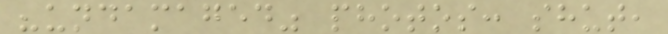"undamaged" photos: shut,
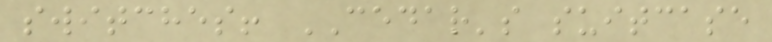switches! CEDAR's suitcase
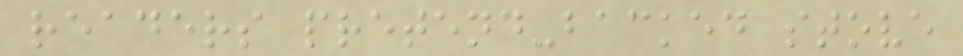readers pretend-backed stove
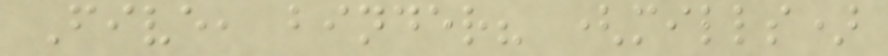Five, binder? (mills)
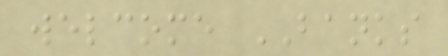welcome BANKS
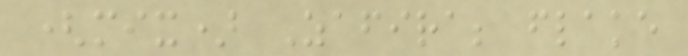(mix) Zafira; flake
